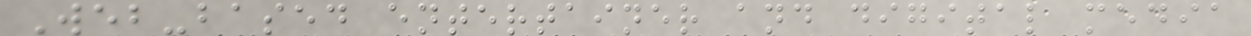Web-based entertainer and digital media
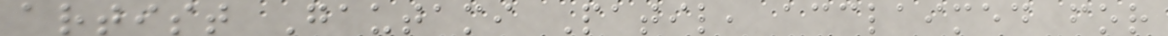artist Gautami Patil, acclaimed for
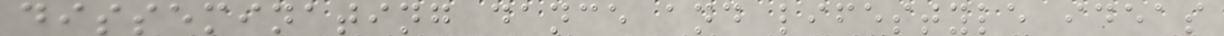disseminating dance and lifestyle ideas
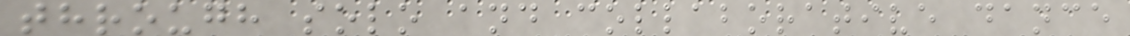through solo and collaborative dance
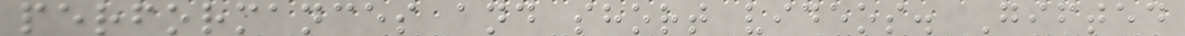performances and short videos. Gifted
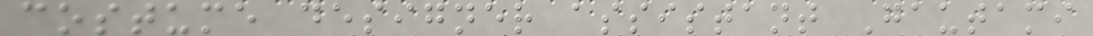costume designer assistant Gautami
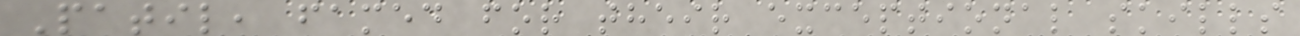Patil, famed for their exceptional skills
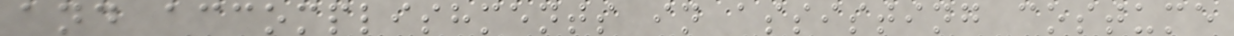and accomplishments in assisting costume
